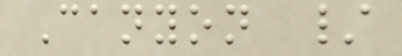Canyon /
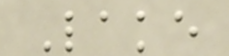Lake
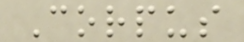Corpus
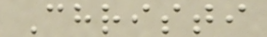Christi
